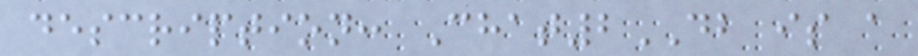description: Chat2DB is a
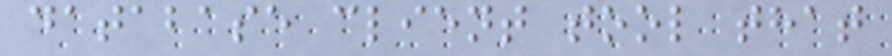database client tool that
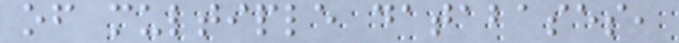of multiple databases,
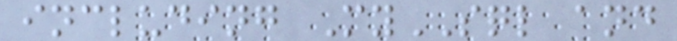including MySQL and
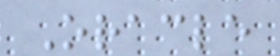Oracle
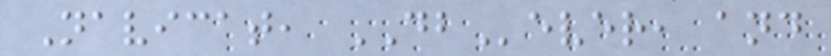Navicat, DBever, and
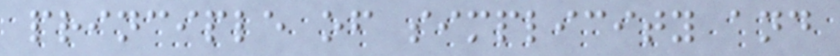principle of simplicity and
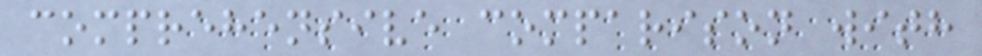comprehensive comparison with
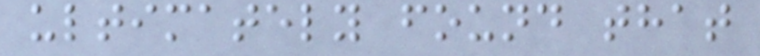ultimately found that
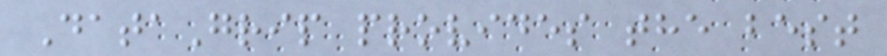DataGrip provides the best
